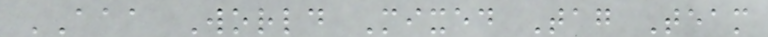AAA World Mixed Tag Team
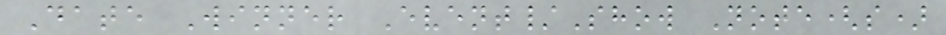Date Winner Event/Show Note(s)
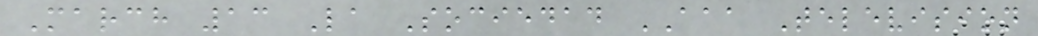March 13 La Sociedad AAA Television
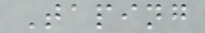Taping
